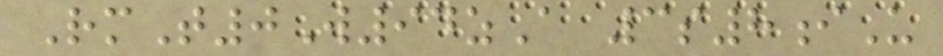RmT0W94zA 3s8iU
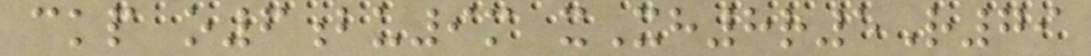ckp o6bu9m xXh8r5R79
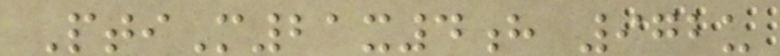PtiM21x4h 972u
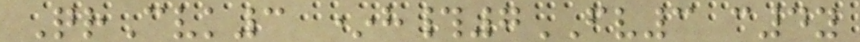QrCvk3 *h#7FV3 c4y
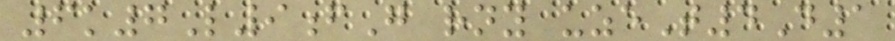6k7L9fG rny uzeT4D1
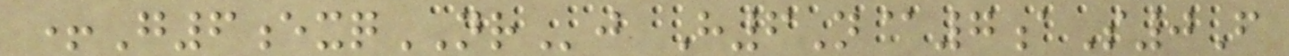+G6exqNRj H6N@7aS0F
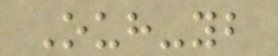Ouh-yb
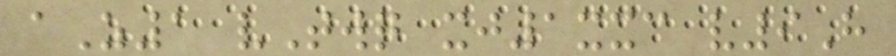aZ1 vTwq xj1xxc v9H
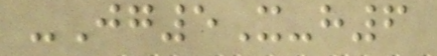-Jg5X-h6
